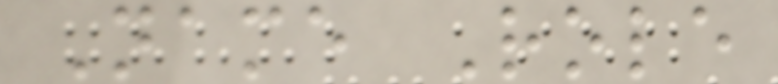Name Role
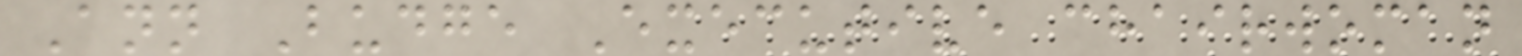Ann Budge Executive chairwoman
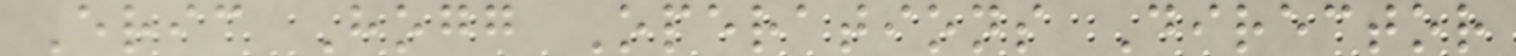Eric Hogg Operations Director
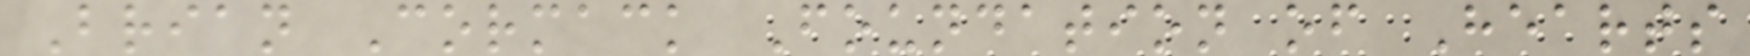Brian Cormack Foundation of Hearts
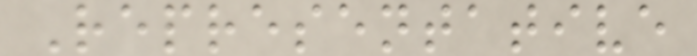Representative
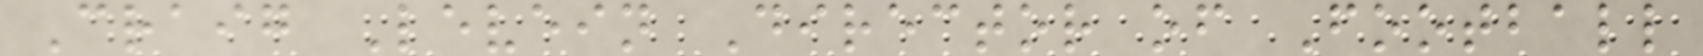Craig Levein Director of Football
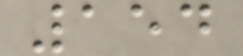154
